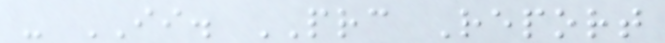- II. PRC Report
